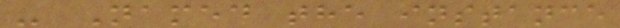- Named the instance
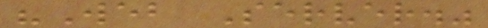"Web Server."
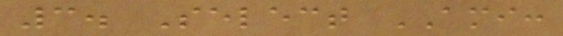3. Select AMI:
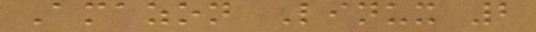Amazon Linux 2
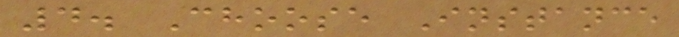4. Choose Instance
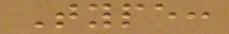Type:
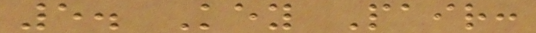5. Key Pair:
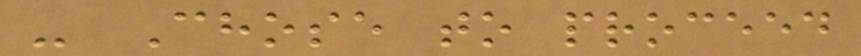- Chose to proceed
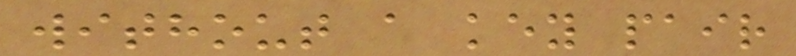without a key pair
